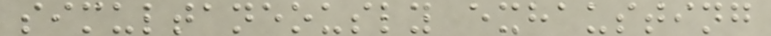simultaneously exhausting
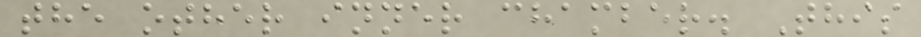the other inner chamber. This
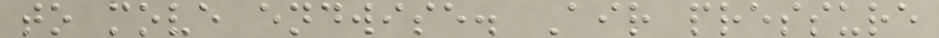to move endwise. Air pressure
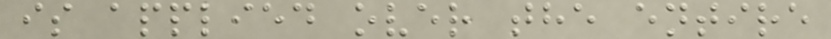is applied over the entire
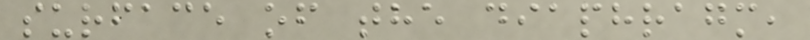surface of the diaphragm,
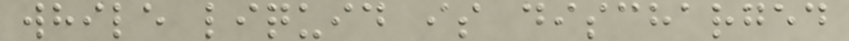while liquid is discharged
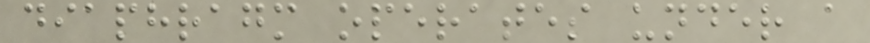diaphragm operates under a
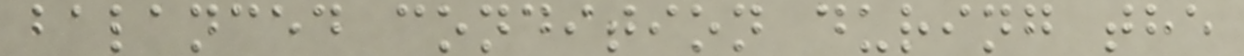balanced condition during the
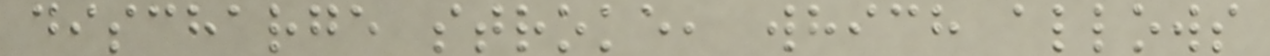discharge stroke, which allows
